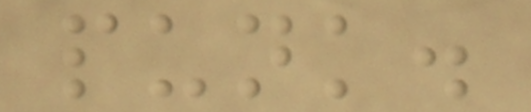punk.
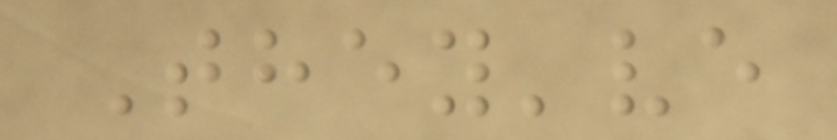They've
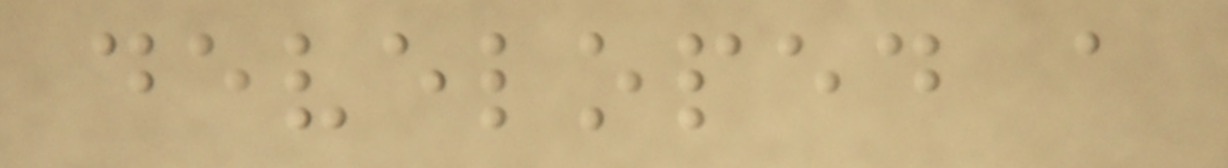developed a
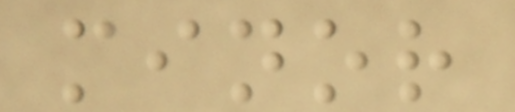minor
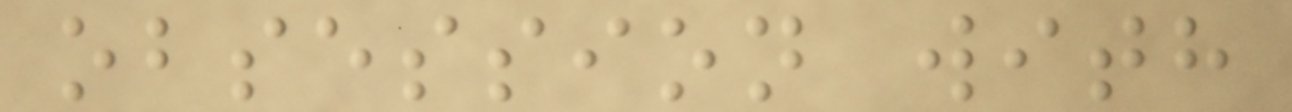obsession with
